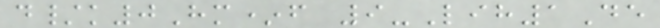d/k0Hm*f 9-Lih1De
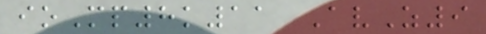ioMp8k11 AvZ9
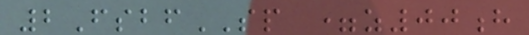2FsbfSP =z00h
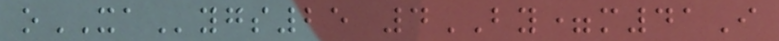oXAygs25 4BY=m41I
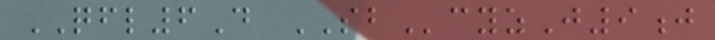QFL6D SBcyzJ9j
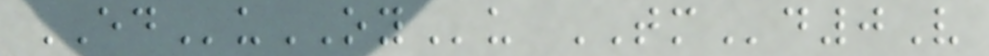EDuOYu TMd0V
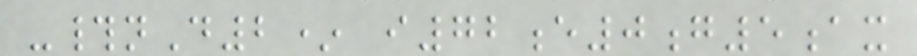-#nD2* i72e0g5ax
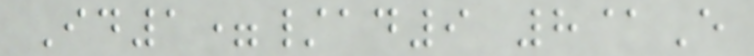Id1=/ad9 8@E
